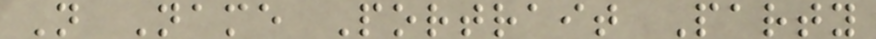N Name Portrait Party
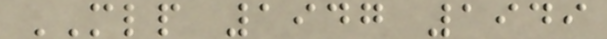MLP 1947 1949
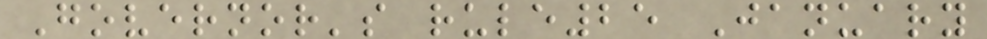Governor's rule25 January
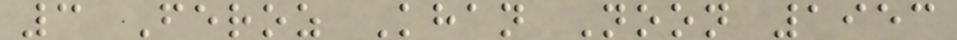3 Feroz Khan Noon 1953
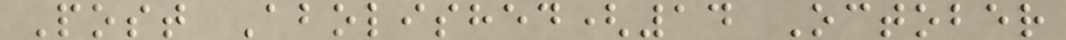Post Abolished(14 October
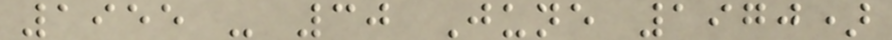1955 - 30 June 1970)
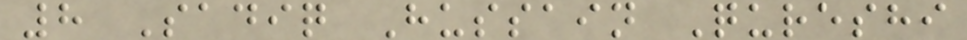8 Sadiq Hussain Qureshi
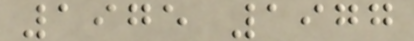1975 1977
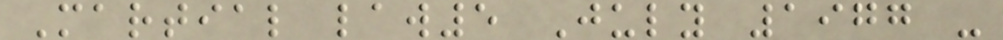Martial law5 July 1977 -
